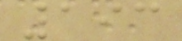193
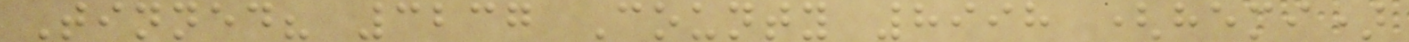Tinned? 3237 County 8998 (hemi)
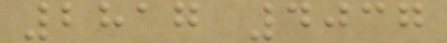2817 4037
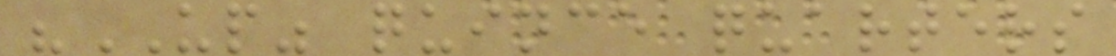"UP" quince quarters
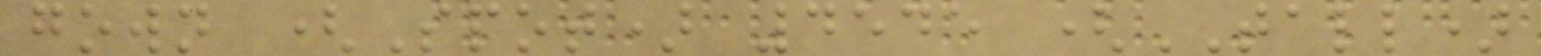gown (Spot) 4545 (TALL)
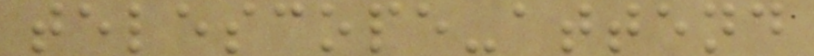telescope-attend
